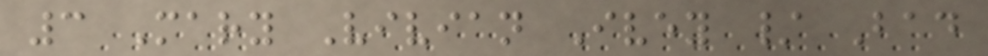3 Mary Vivian Ivey / Bad
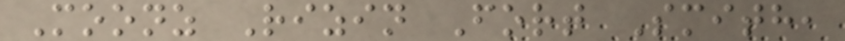Moonz Rizin Fort Smith,
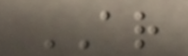AR
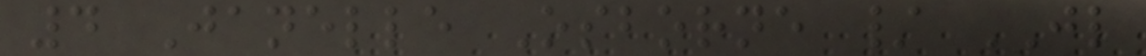4 Janelle Osborne / JL
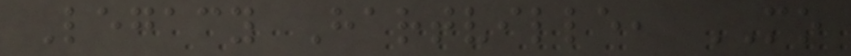Legacy Hartville, MO
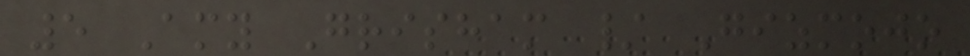5 Amy Grisham / Gizmojo
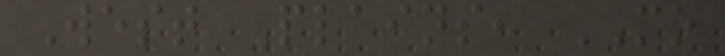West Plains, MO
